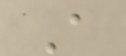A
